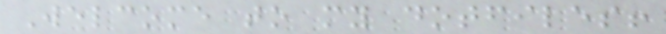Welcome to my dotfiles!
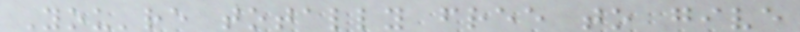You're totally free to give
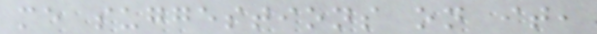me suggestions on it,
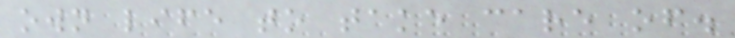own life to take care of.
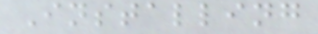Installing
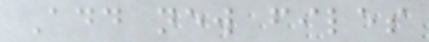Add new files
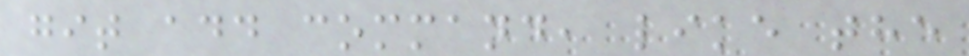git add command, like the
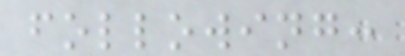following:
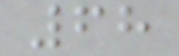68
